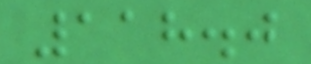118.0
